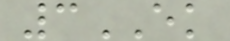3EK
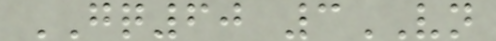GQ60 3VN
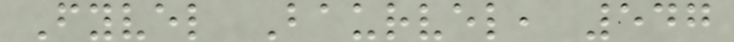Fyvel Baurvel, 547
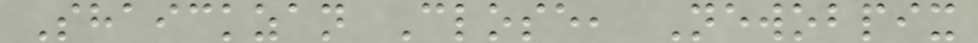Shaickzan Close, Newobpix
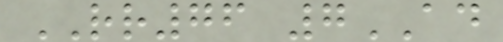RR76 7AD
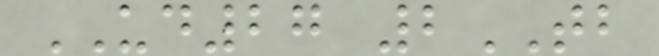UD27 2TB
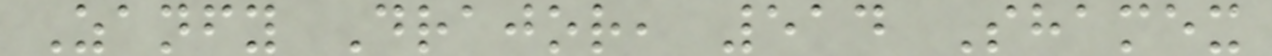Zanfy Drajor, 514 Shamex
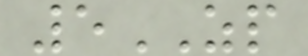5ZP
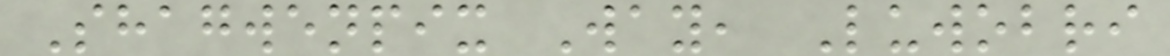Shagwenpix Way, Luwobri
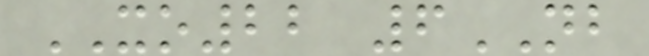XO22 6NB
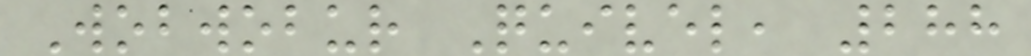Wobwobur Quivel, 288
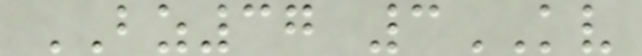BZ37 3KV
